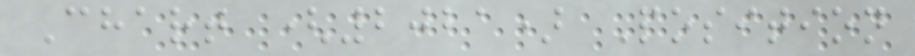Chart (2021) Position
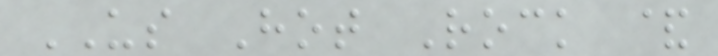US Hot Rock &
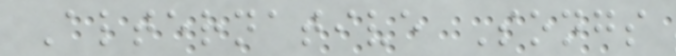Alternative Songs
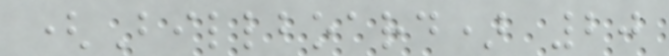(Billboard) 20
